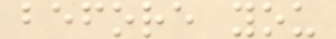before you
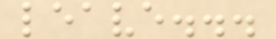leave...
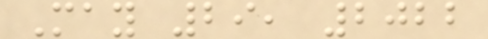May 29, 2022
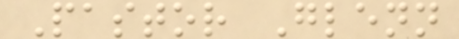Pastor Glenn
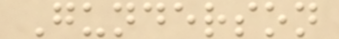Gunderson
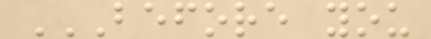BEFORE YOU
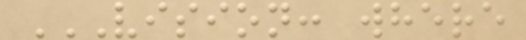VISION: WHERE
